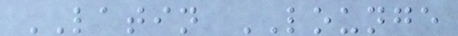LATIN LOUNGE
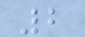2
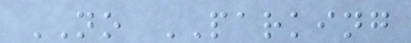NO PARKING
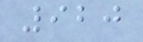920
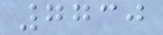7730
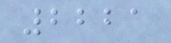2221
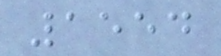1554
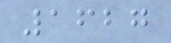1627
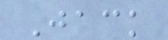Jack
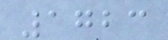1723
